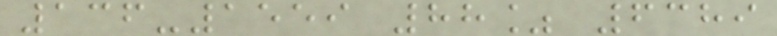136-1559 88% 6389
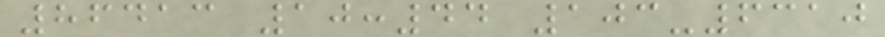86413 10:44 103-6310
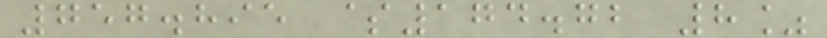757.895 $174.72 8%
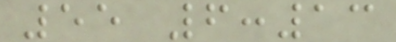55 6:13
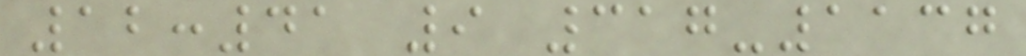12:41 9 317-1137
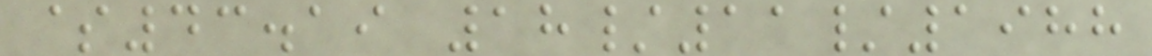$43.19 18/11/1988
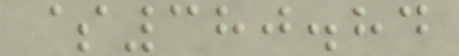$380.84
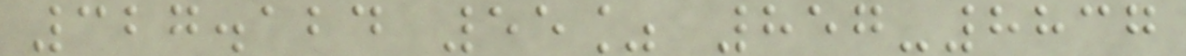327.124 55% 857-8837
